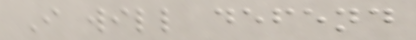I will defend
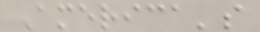America's
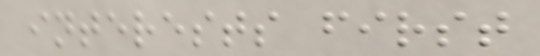interests first
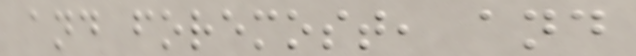and foremost, and
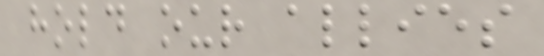hold our allies
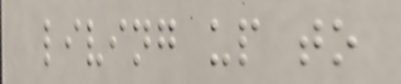living up to
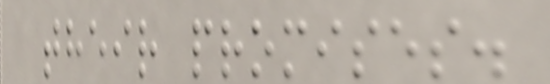their promises.
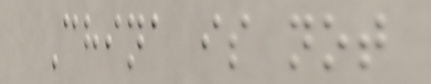China is not
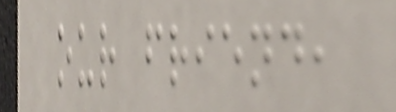our friend,
